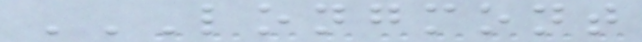LONGMONT
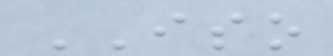ISO
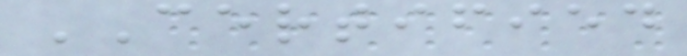CERTIFIED
